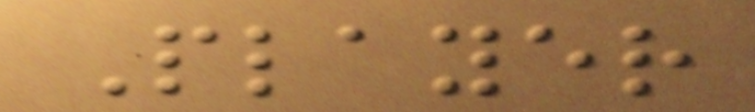Player
